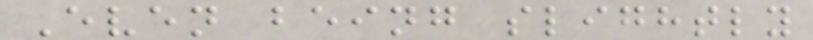Even being slightly
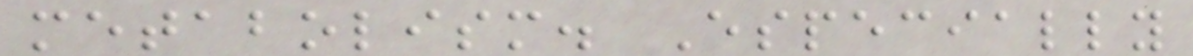metabolism. Especially
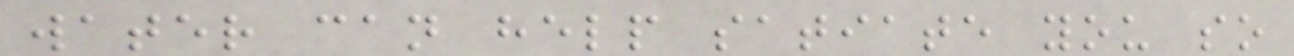water can help satiate you so
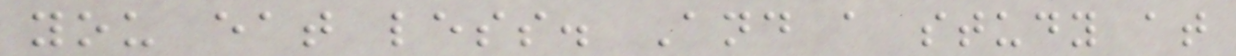you eat less. And a study at
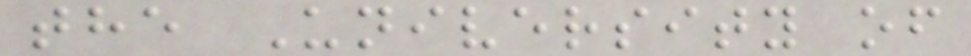the University of
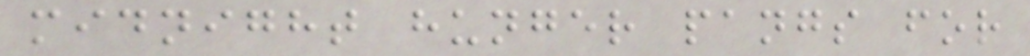midnight hunger pangs for
